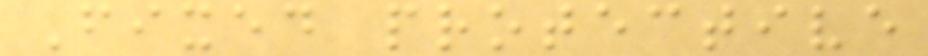Fixed protective
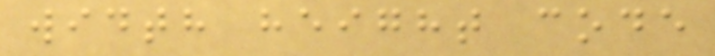width height code
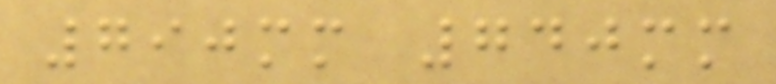790mm 740mm
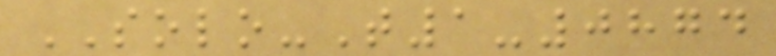SOLO-T1-0874
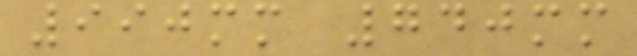990mm 740mm
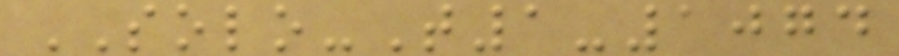SOLO-T1-1074
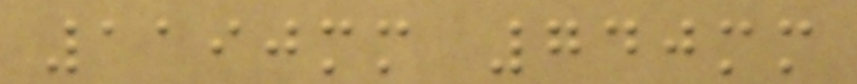1190mm 740mm
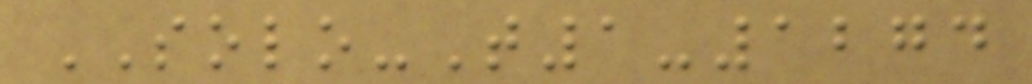SOLO-T1-1274
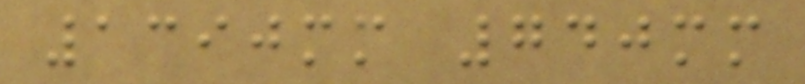1390mm 740mm
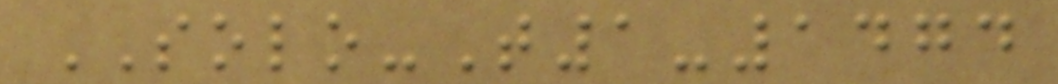SOLO-T1-1474
